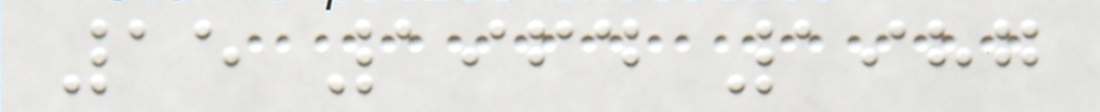15 1964 1987
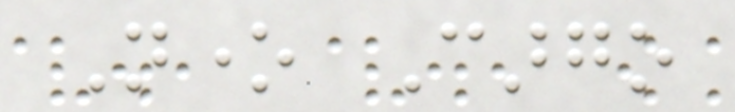None Cargo
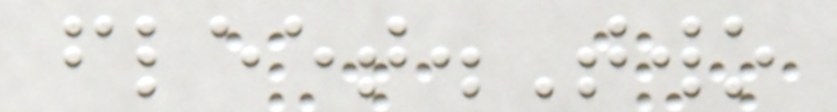fleet.Two
